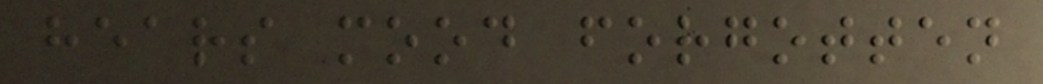hears mood forgotten
